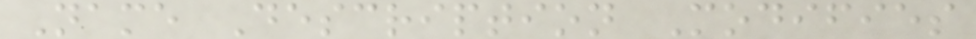Name Description Modifies
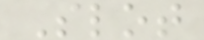Slot
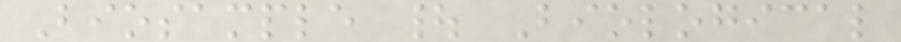Biosample | Biological
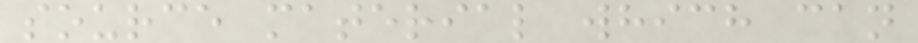source material which can
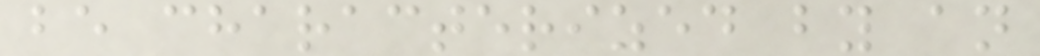be characterized by an
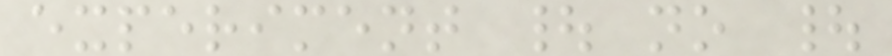experiment | no |
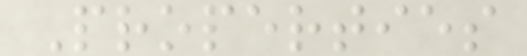Properties
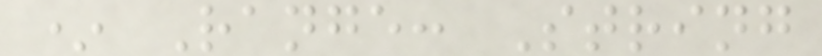* Range: String
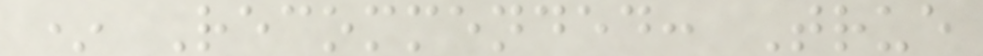* Recommended: True
